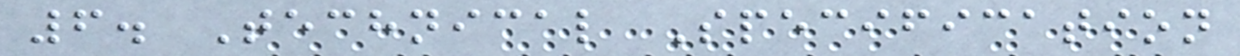6. Technical Specification
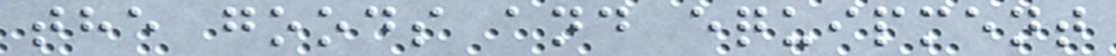the goods and equipment
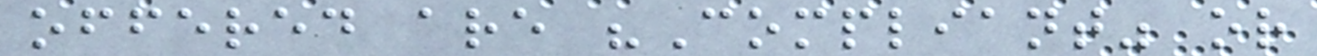offered are "Compliant" or
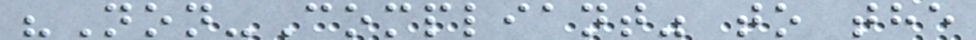"Non-Compliant" to the
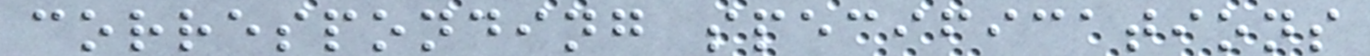corresponding specifications
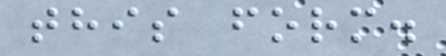this form.
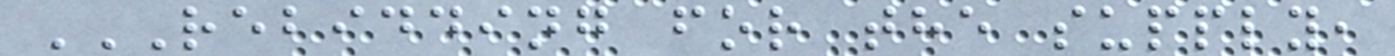REBIDDING FOR THE SUPPLY,
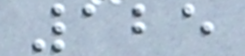125
